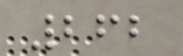262
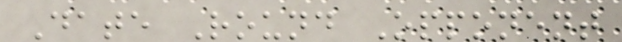Date Round Opponent
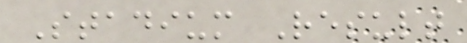Stadium Result
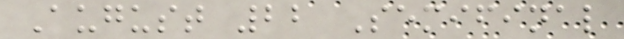August 22 Semifinal
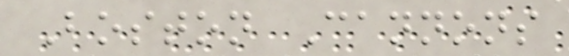Boston Cannons
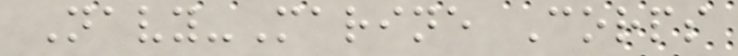Navy-Marine Corps
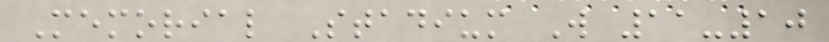Memorial Stadium W 11-10
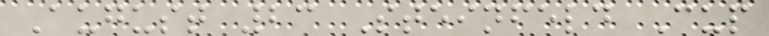August 23 Steinfeld Cup
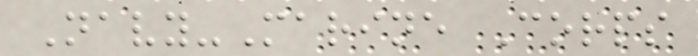Navy-Marine Corps
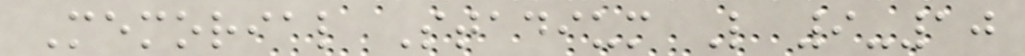Memorial Stadium L 9-10
